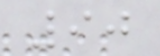90
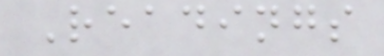Readings
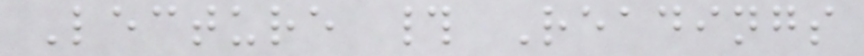Lecture # Readings
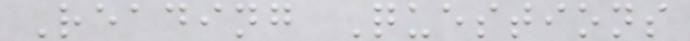Reading Questions
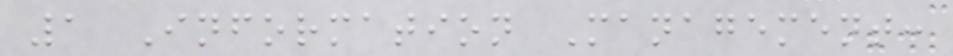1 Information Management:
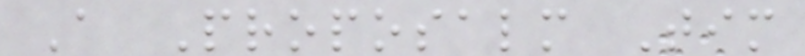A Proposalm Tim
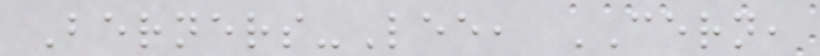Berners-Lee, CERN,
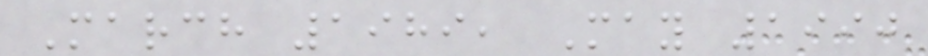March 1989, May 1990
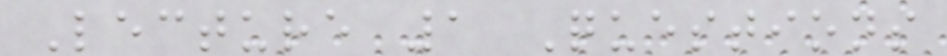Lecture 1 Questions
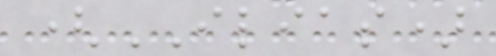(ILIAS)
